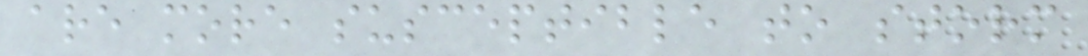are more susceptible to storm
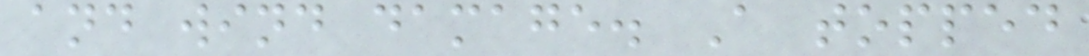and wind damage. A topped
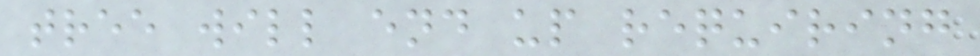tree will end up requiring
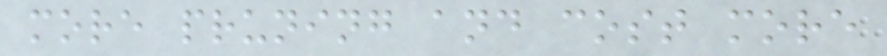more pruning and cost more
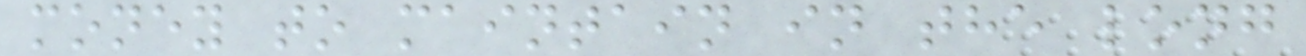money to maintain in the long
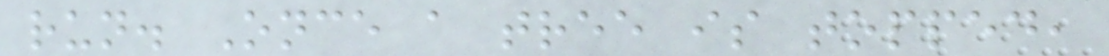run. Once a tree is topped,
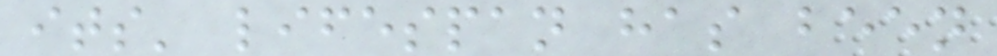its' lifespan has been
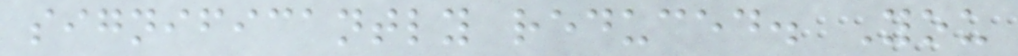significantly reduced. You
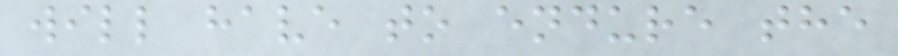will have to endure the
